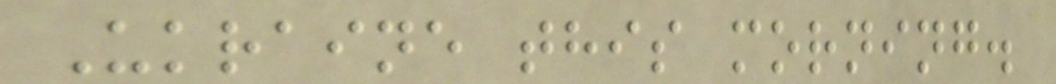Ukraine this morning.
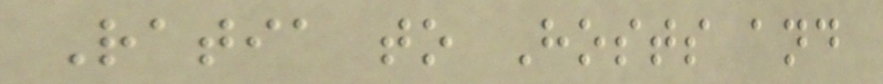Ratia to Hosts and
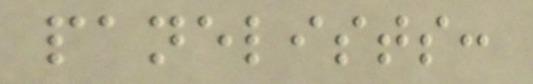panelists:
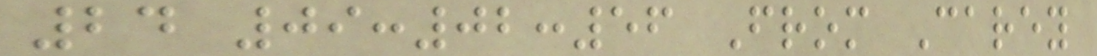24 09:02:56 From Carey
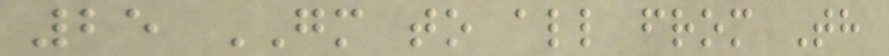25 GM to all from Th
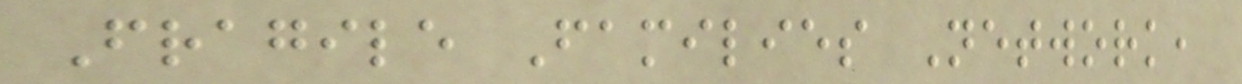Fragile Families Network,
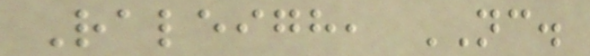Raleigh, NC.
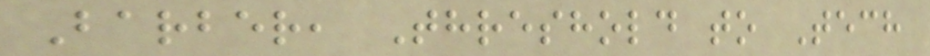Barber, Threshold to Tech
